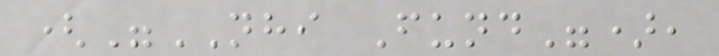("NHI Fund"),
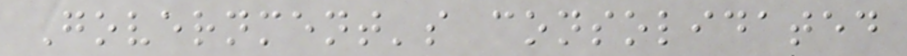Government's consolidated
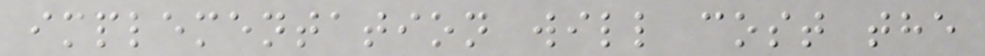implementation will cost the
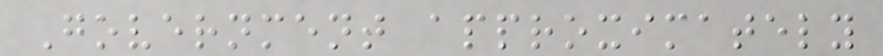Government approximately
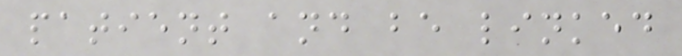patient and be linked
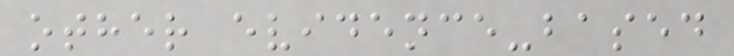other evidence-based
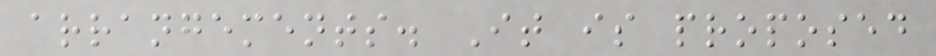arrangements. It is proposed
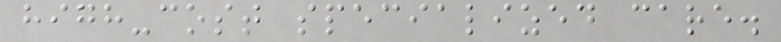high-cost specialized care.
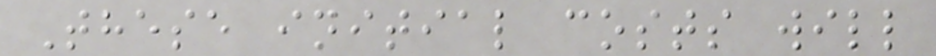These initial costs will
